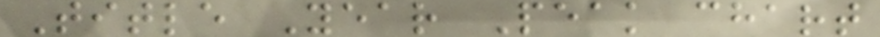Title Year Peak chart
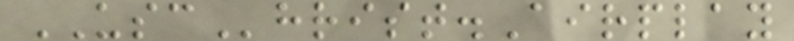USChrist.Airplay
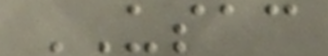USAC
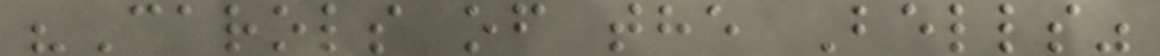"Carols of the Bells"
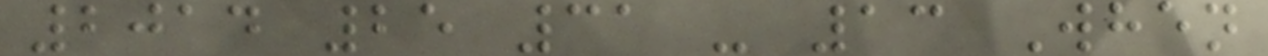2014 25 31 - 13 When
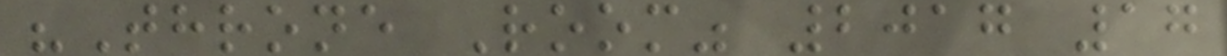"Throne Room" 2017 17
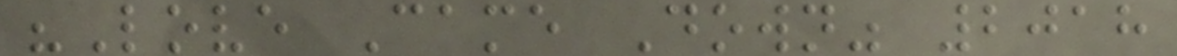"Love Came Down" 2018
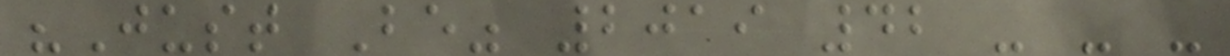"Just Be" 2019 42 - - -
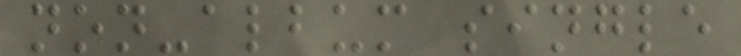non-album single
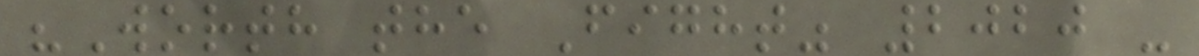"Worth the Fight" 2020 -
